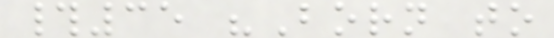#35 "Born to
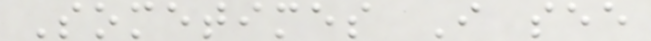Sometimes I see
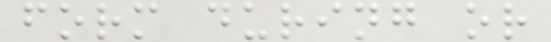form during or
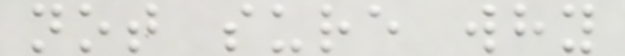not sure why
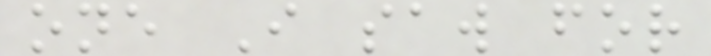one I saw for
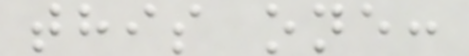this one:
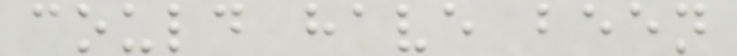could have been
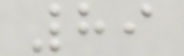89
